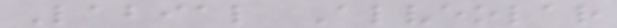Labial Alveolar
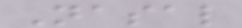Nasal
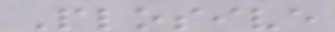Plosive
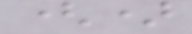()
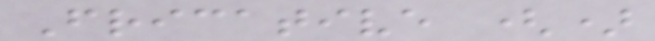Fricative ()
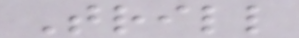Trill
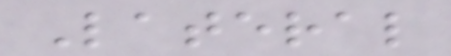Lateral
